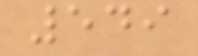549
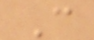C
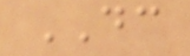DC
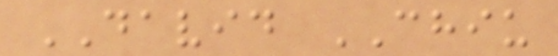DAVID CHIU
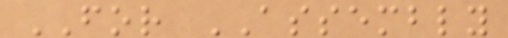FOR ASSEMBLY
